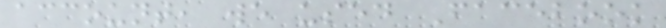account, we used Facebook
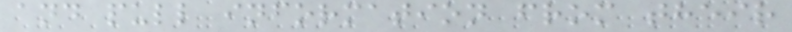and pull information from their
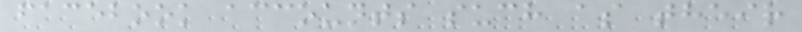facebook accounts such as their
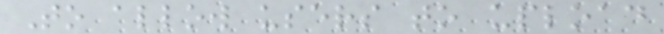To allow users to upload
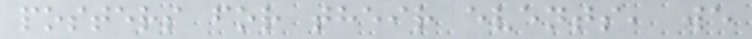posters for their events, we
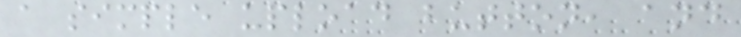a simple upload button, and
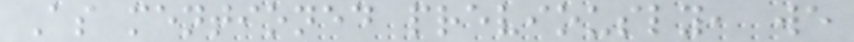As mentioned previously, we
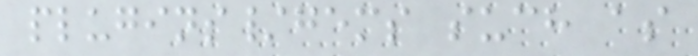plugins/gems such as
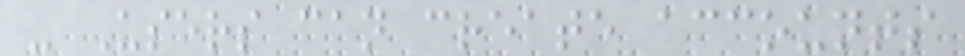- Users can create accounts
